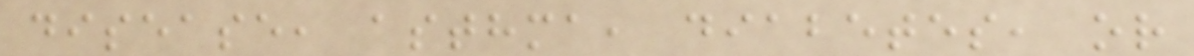disease, asthma, diabetes, or
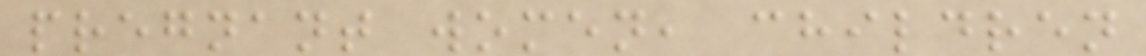pregnant women, children
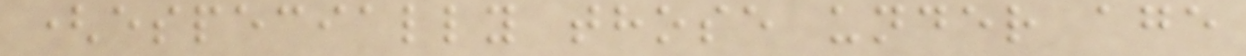(especially those under age
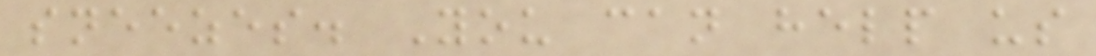sneezes. You can help us
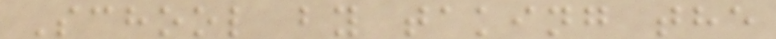School by taking the
